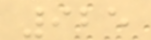925
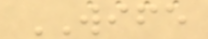WIFE
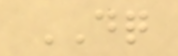DQ
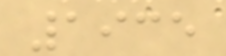1935
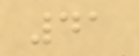41
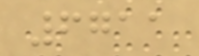6711
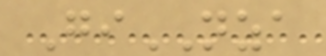GiNZA
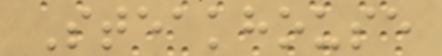Steakhouse
